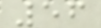56
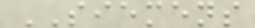SIEMENS
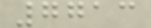7713
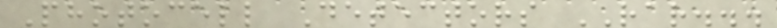Photocell Detectors RAR...
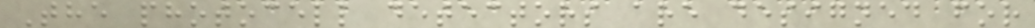The photocell detectors are designed for
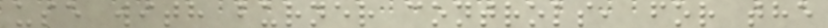use with burner controls, for the
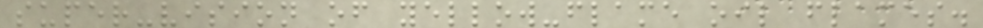super-vision of yellow-flame oil flames.
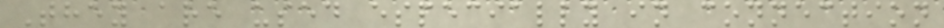They are used especially in connection
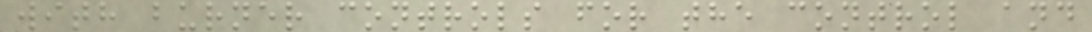with burner controls for the control and
